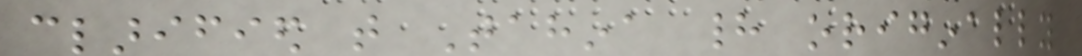clarified that Tahina had originally
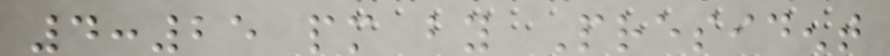4:25 pm by President
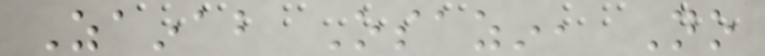Zainab Osazin, No
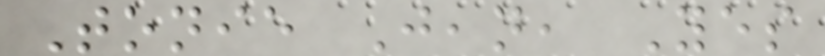Tonie Jean, Yes
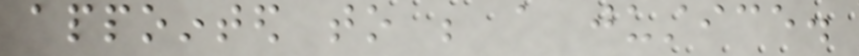appointed to be a justice.
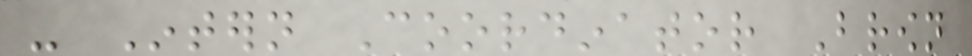- Intern Coordinator Brown
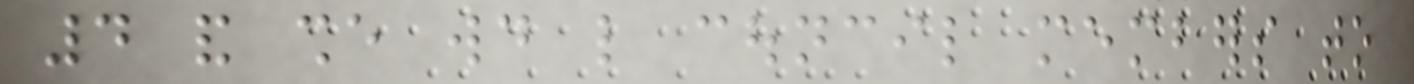4 and she would like council members to
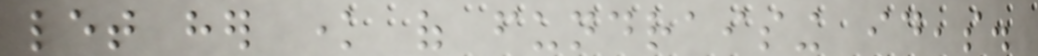let her know of fundraising ideas.
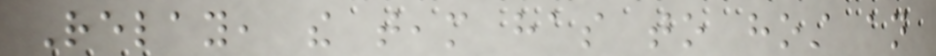Relay, the team has to host an
